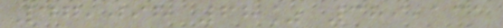47,098 68% 389,131
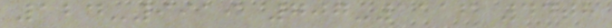124-9919 707-1116 44th
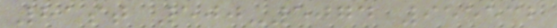81st 500-5074 955532
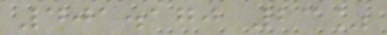401.170 23%
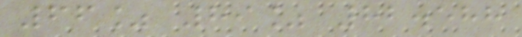66% 89% 82.588
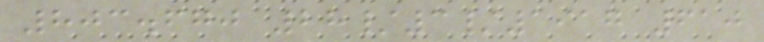803.670 28/3/1917 610
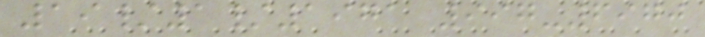19/1/1971 997-6970
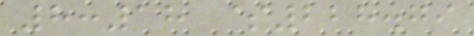8:18 $228.79
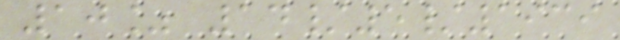10% 14/5/1939
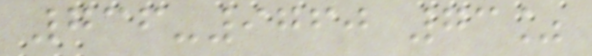736-9760 73%
